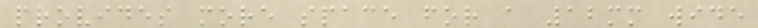provides more space for a 12mm wide
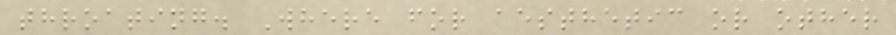throating. Where for aesthetic or other
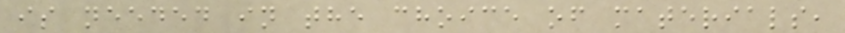is needed in the choice of materials,
